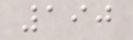190
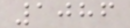1086
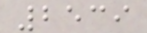2539
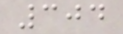304
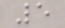5
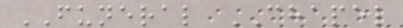FUNERAL CHAPEL
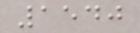1540
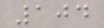104
